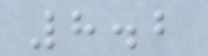8.2
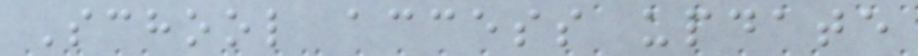School access update
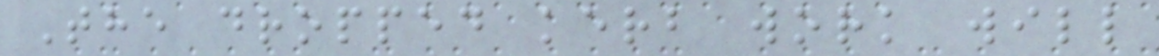The dropped kerb work will
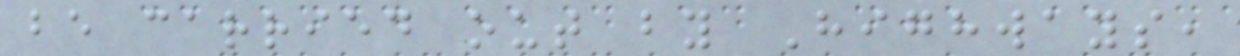be carried out by Highways,
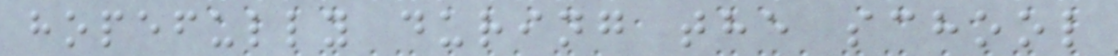hopefully during the school
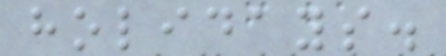holidays.
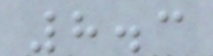8.3
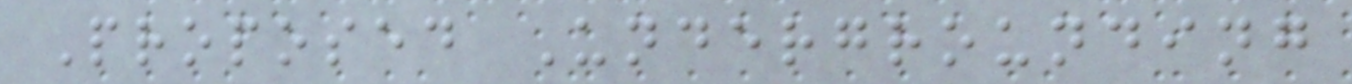Proposed Undergrounding
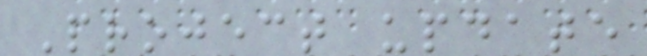Project update
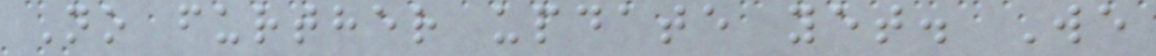No further update yet. We
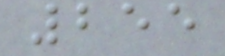255
